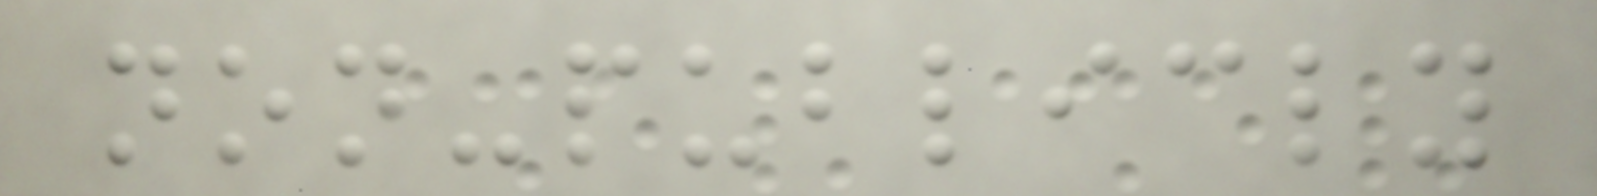non-publicly
